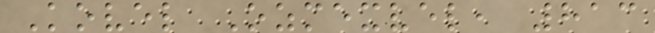Kovel Ozmexvel, 813
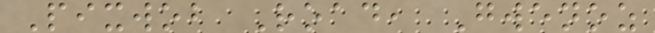Pixwob Road, Gwenoz
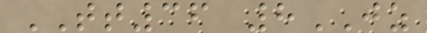TT36 8JZ
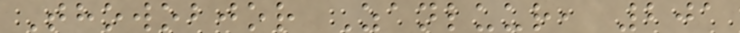Thowobjor Zanluur, 201
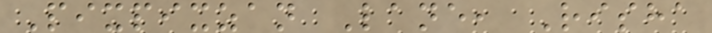Pixpixzan Lane, Risha
